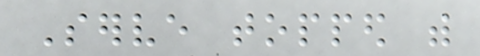Serve topped with
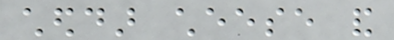cheddar cheese and
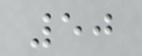50
